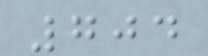704
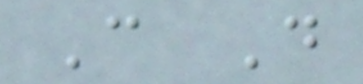C D
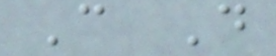C D
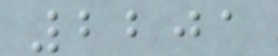2201
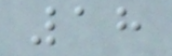18
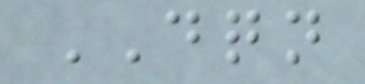DQN
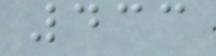433
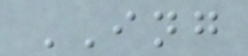ING
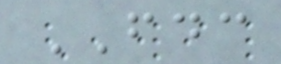FDC
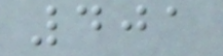401
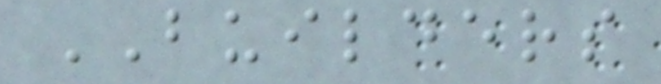BUILDERS
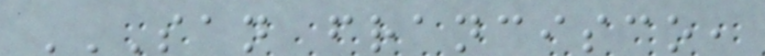SAN FRANCISCO,
